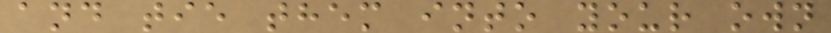and tie them into your own
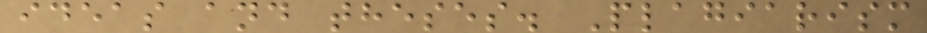ideas and theses. Plagiarism
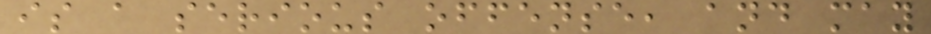is a serious offense, and may
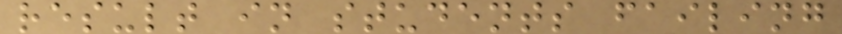result in students failing
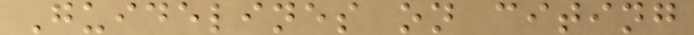Guidelines on citing
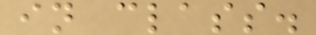in class.
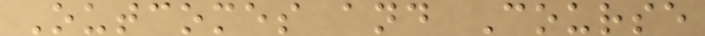Outcomes and Course
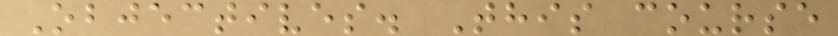Objectives. This course
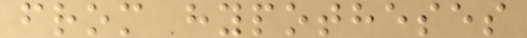from hypotheses
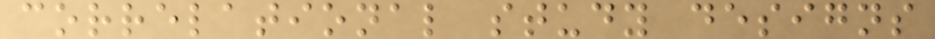correlational study designs
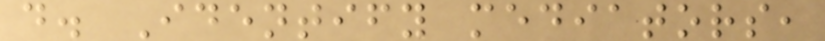d. Identify mediators,
